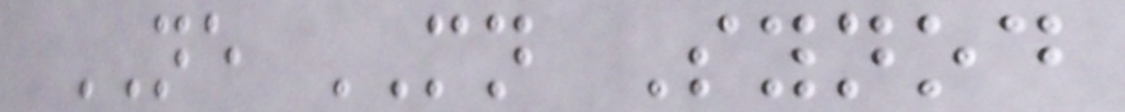NE MN Synod
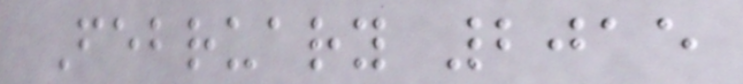February 2015
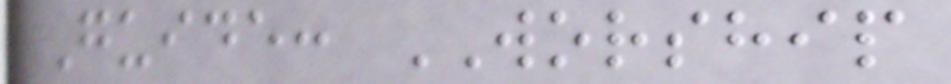Guide: WORSHIP
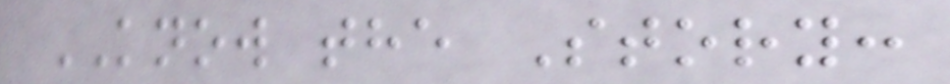KNOW the Story:
